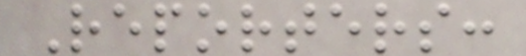Reporters:
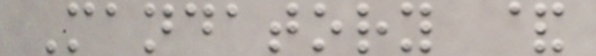Mandatory &
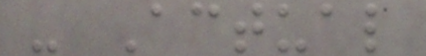- Actual
